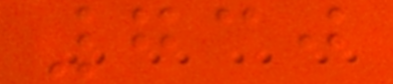730
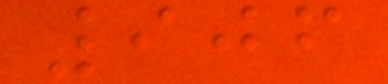906
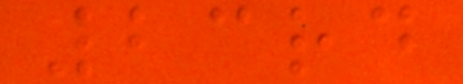23rd
